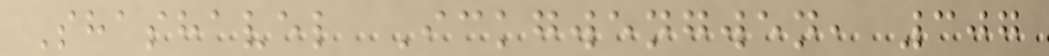Shashavel Ickgwengwen, 307
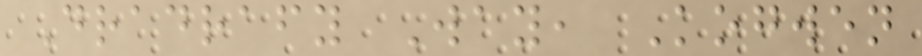Dradrafy Way, Kogwen
